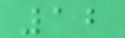12
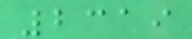2319
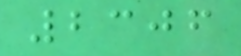2306
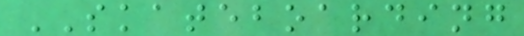SKATEBOARDING
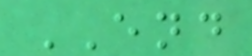END
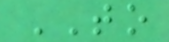TO
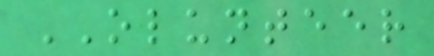OLUNTEER
